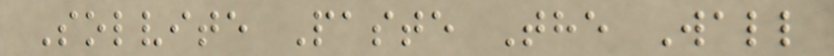Solvite Paste The Wall
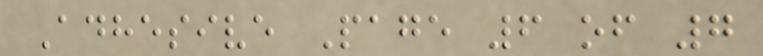Adhesive Page 6 of 7
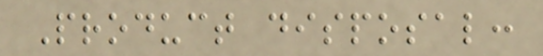Product disposal:
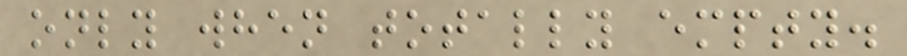only when totally empty.
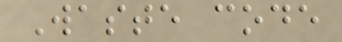Waste code
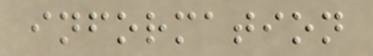information
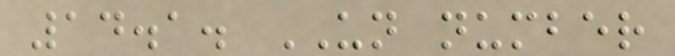14.1. UN number
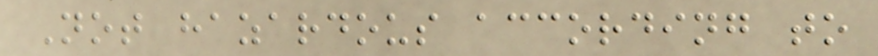Not hazardous according to
